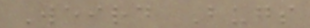Weird Bugs
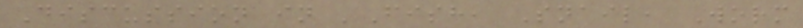Discussion in 'Fish, Snail, Worm
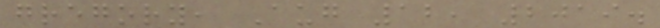gregory, Aug 12, 2019.
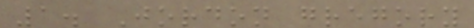1. Jordon gregory
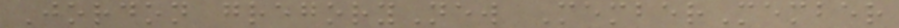Jordon gregoryNew MemberMember
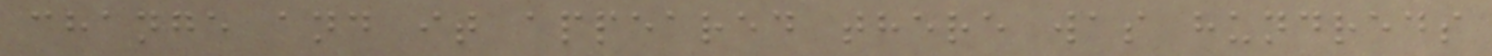change and it appeared there was hundreds
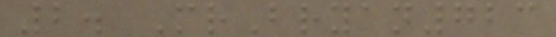2. MrBryan723
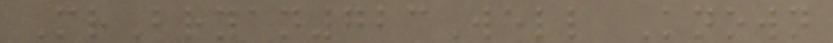MrBryan723Well Known
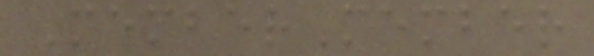MemberMember
